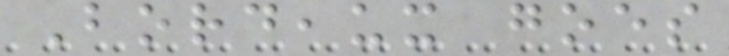Bordeaux goes
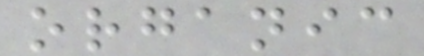organic
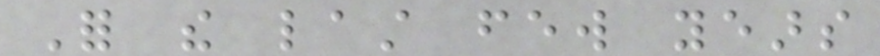For the last few years
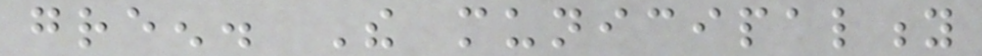green. The municipality
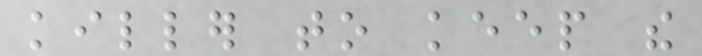killer to keep the
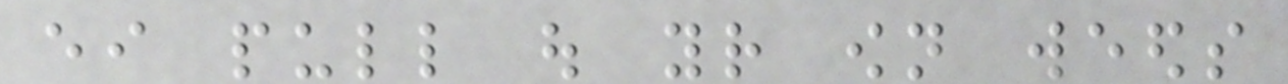either pull out your own weeds
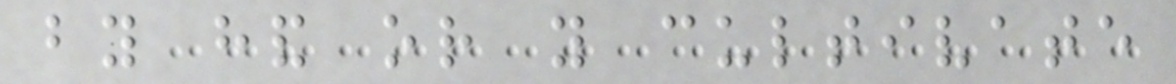by hand or you cultivate
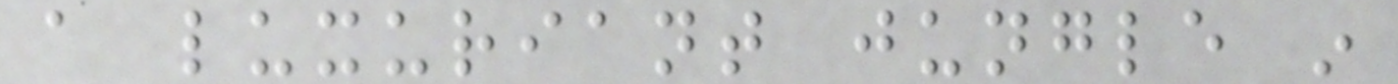a luxuriant jungle in
